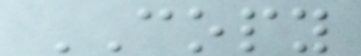COPY
